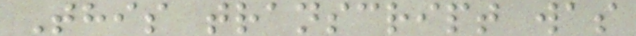This transcript was
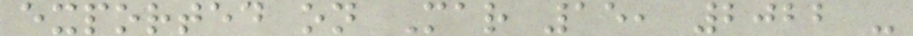exported on Mar 15, 2022 -
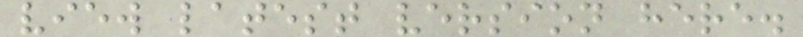view latest version here.
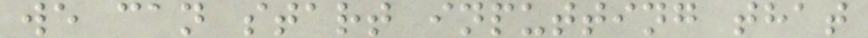we can start inputting that
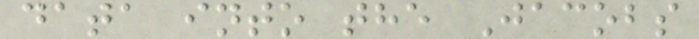data into the Jacobs
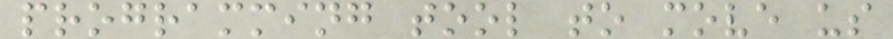programming tool to move us
